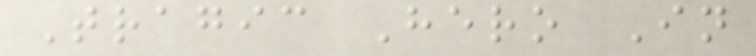Tragic Hero In
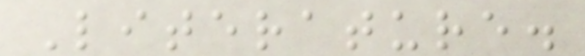Literature.
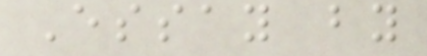Essay by
